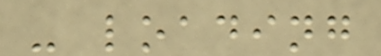- loading
